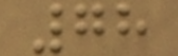78
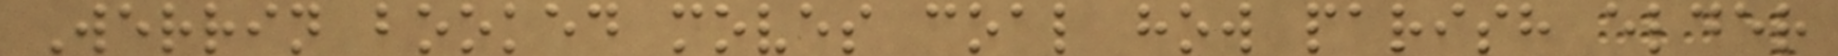Werrin booked moves coal how parish elder
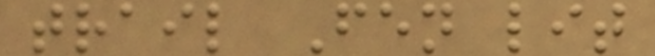trail Fen lit
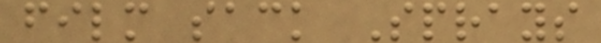film sack Sprays
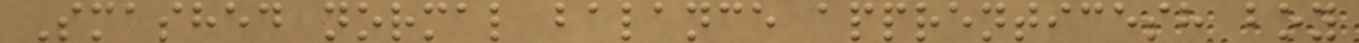Smashed normal balance apprenticesh boy
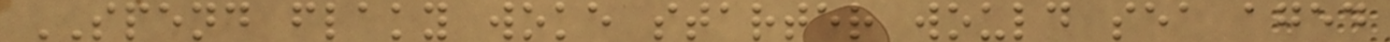SPEND flaky woke starter would sea aged
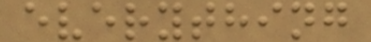everything
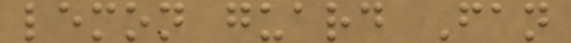lemon guard Fan
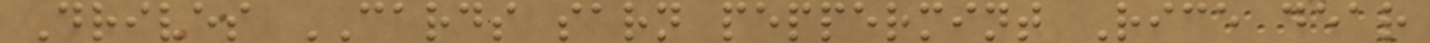Drives CARDS sarn peppermint Rice dear
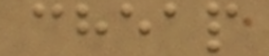cheap
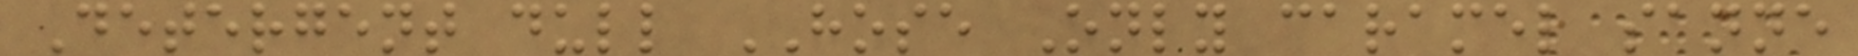Detergent dull HOSE Only caramel sanne
